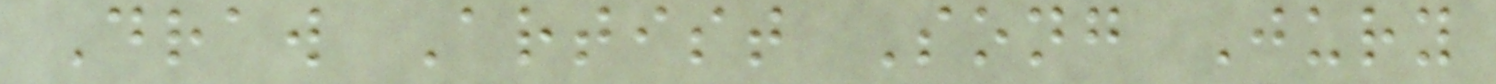Draw Artist Song Jury
